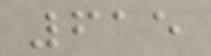615
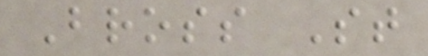Bross St
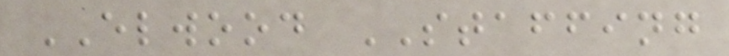ELWOOD STAFFING
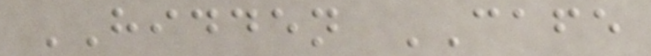HIDDEN CAFE
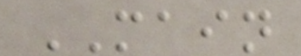MAIN
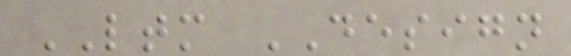LTM DESIGN
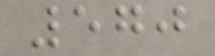570
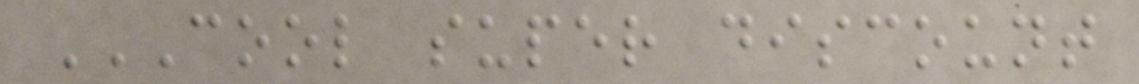COOL SUPER DISCOUNT
